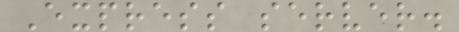Express server.
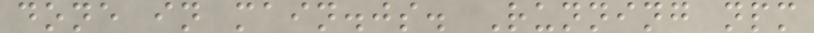done in main.js. Running npm
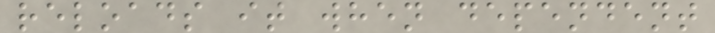reloads it when dependent
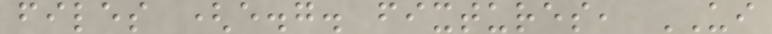files (e.g. fixtures, UI
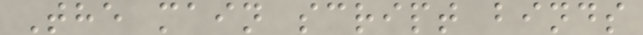The main script binds
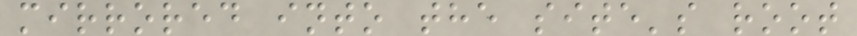mirrored into the site's root
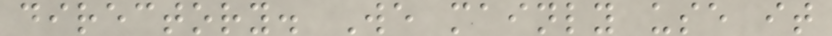directory. We mainly use it
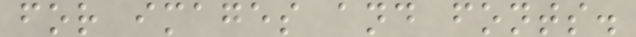for images and fonts.
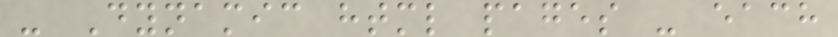- Dynamic html pages - each
